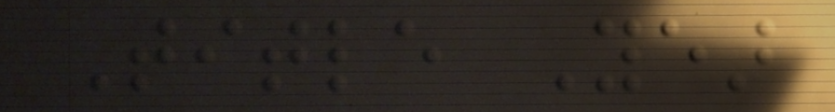Title Year
